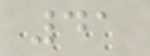41
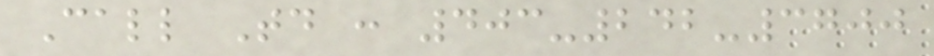Call Today : 403-242-3700
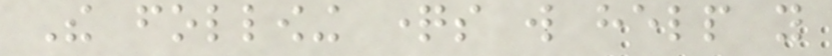The following questions will help you
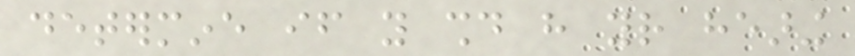determine if you should have your hearing
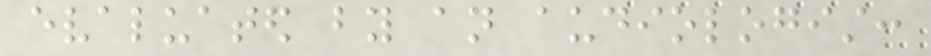evaluated by an audiologist:
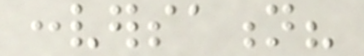conversation?
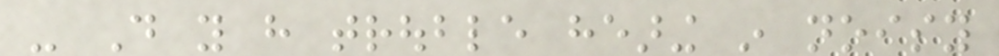- Do you have trouble hearing in noisy
